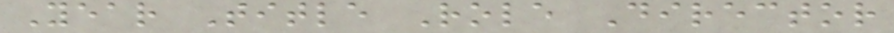Year Title Role Director
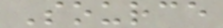Source
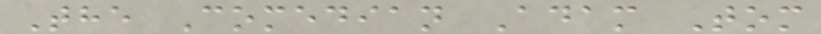The Comedian Adam Tom
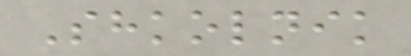Shkolnik
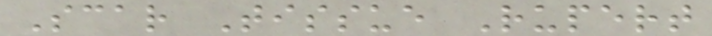Scar Tissue Rupert
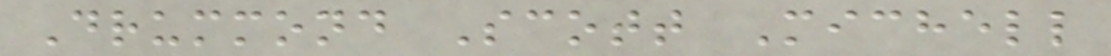Drummond Scott Michell
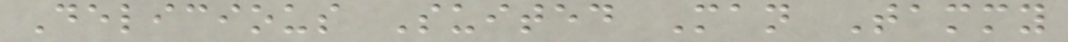Delicious Suited Man Tammy
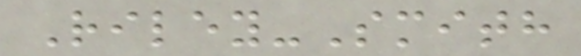Riley-Smith
